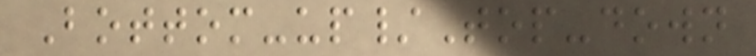Bottom-up/Top-down
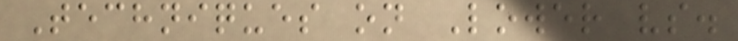Techniques on Lower vs.
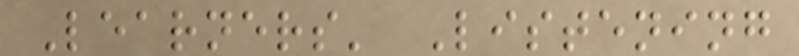Learners' Listening
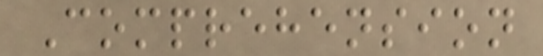Comprehension
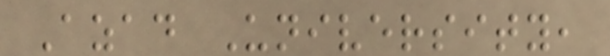Azad University,
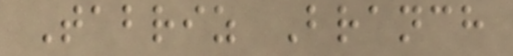Tabriz Branch
